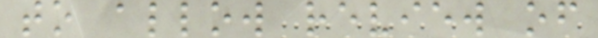to allow review of
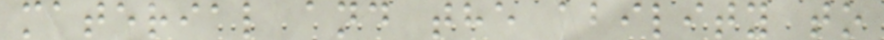material and the ability to
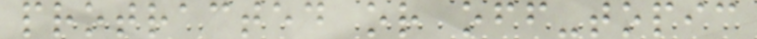protracted or off-topic
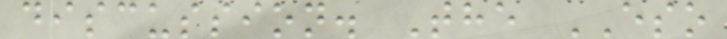discussion. The ESO
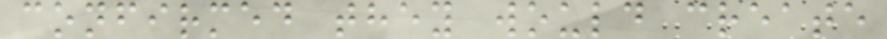confirmed they would create
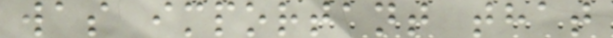was important that
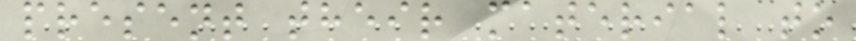present their material to
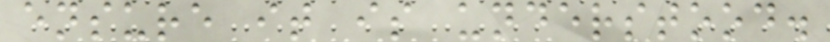ensure it is understood.
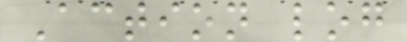Action log
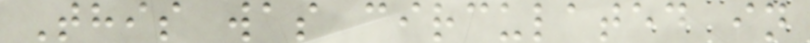This was circulated in
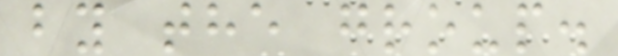by the group.
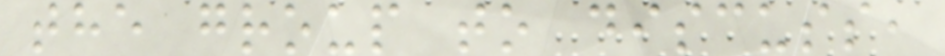the group to discuss,
